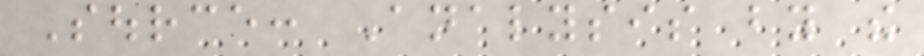Source: Analysis by the
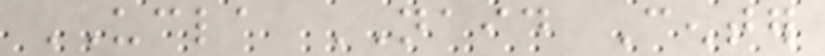UCLA NAID Center
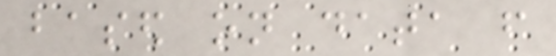based on data from
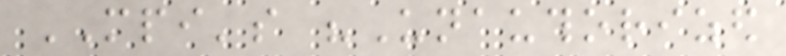MPI's "Unauthorized
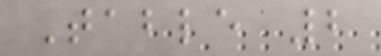Table 2
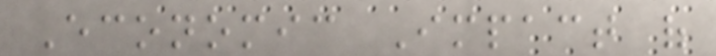Economic Impact of
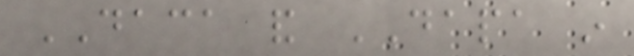DACA and DAPA in
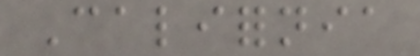California
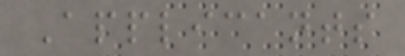Applicants
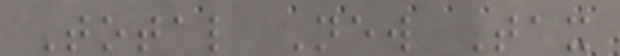Total New Tax
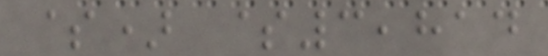$) $3,814
